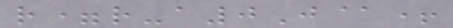r=r-a0J@+
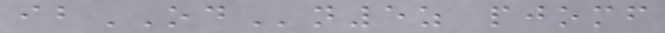ibODn5z pjomf
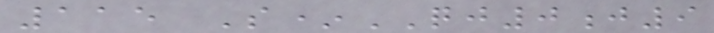115 S*QJ0j9
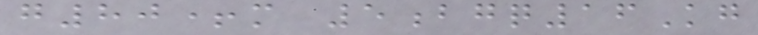g80+m 5bgq16Kg
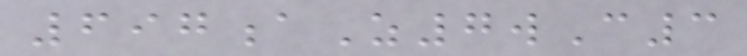697aZ7wC3
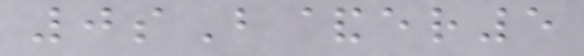0sB&er5
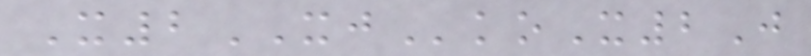X2XJkoX2J
